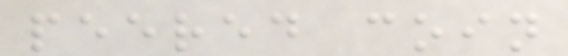peered coin
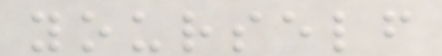yourself
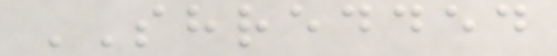SHREDDED
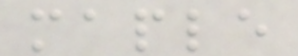maple
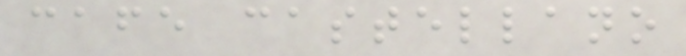cafe castellano
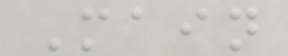Main
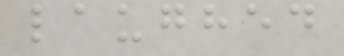laughed
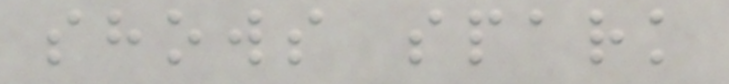shows spark
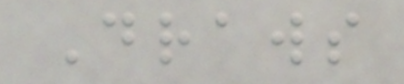Draws
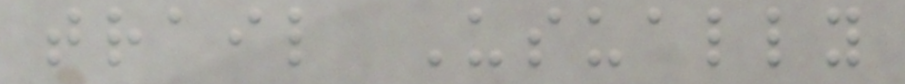trail Usually
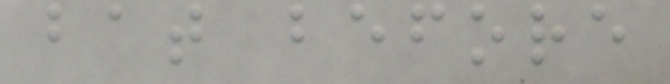bat before
